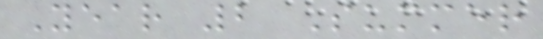Year 2 Summer
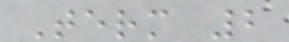Term 2
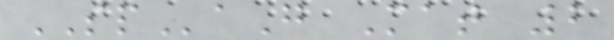SPaG Mat 2
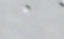a
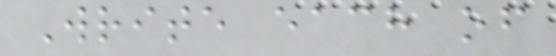Write each of
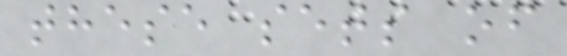these sets of
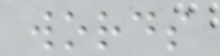words
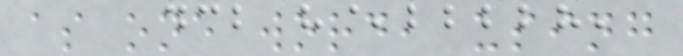as one word, using
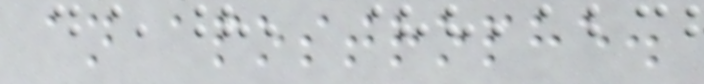an apostrophe.
